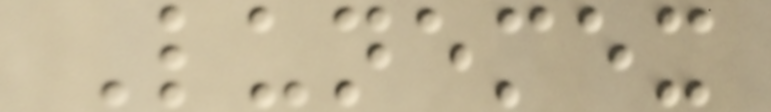Lunemex
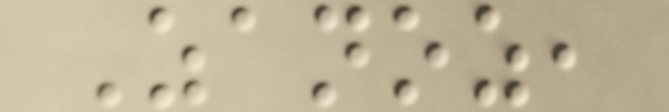Zanoz,
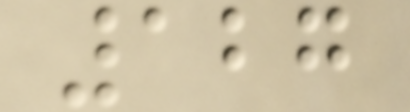127
